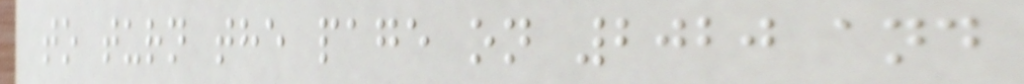to turn the page on 2020 and
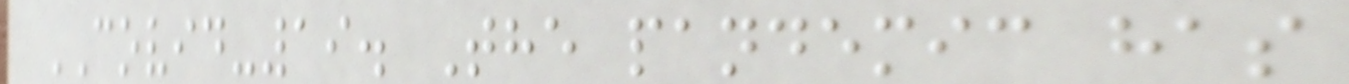COVID-19. The pandemic has
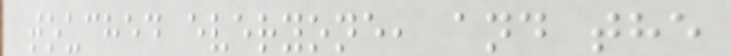touched everyone, and the
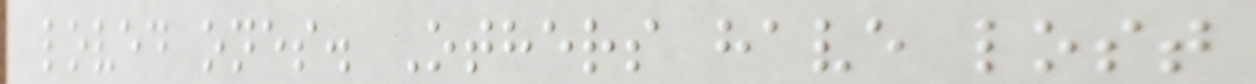loved ones. Others have lost
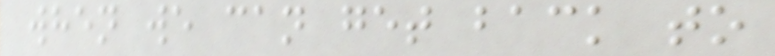when we can get back to
